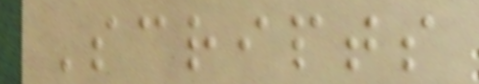Scripts
